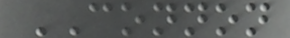CONNON
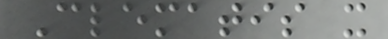Clematis x
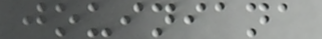jouiniana
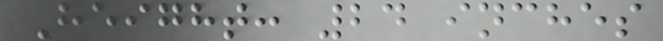Height: 24 inches
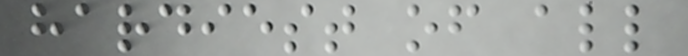hardiest of all
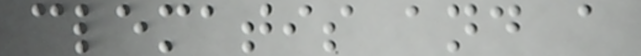clematis and a
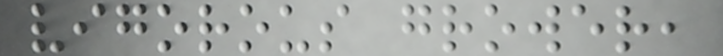vigorous grower,
